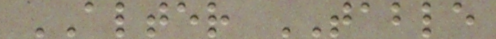ALTER TABLE
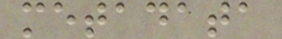metadata
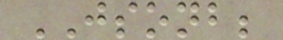JSONB;
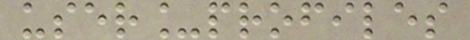user_profiles
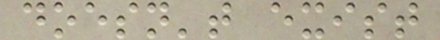doesn't exist
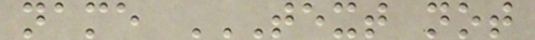name TEXT NOT
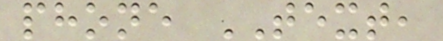phone TEXT,
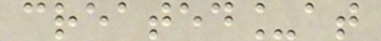created_at
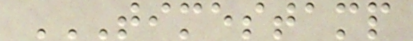TIMESTAMP
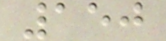150
